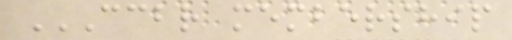CCBR MEMBERSHIP
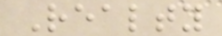Realty
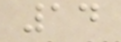14
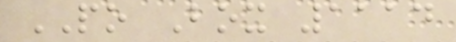PO Box 1114
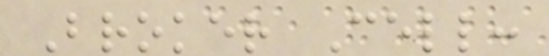Broker Cell:
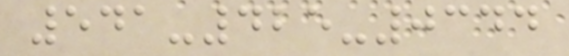541-425-0344
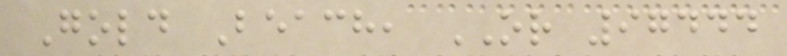Gold Beach, OR 97444
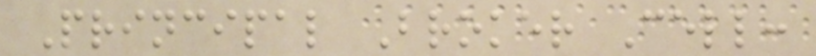Principal Broker Cell:
